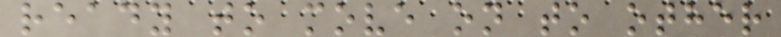ready to move on to other
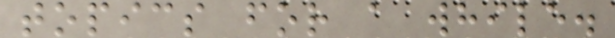topics for a while.
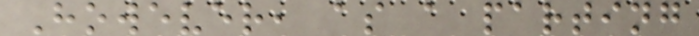However, as a parting
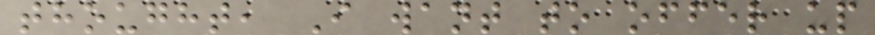thought, I want to offer up
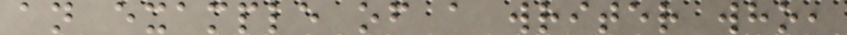an example of a writer who,
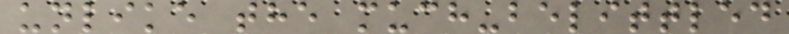unlike the much-belittled
